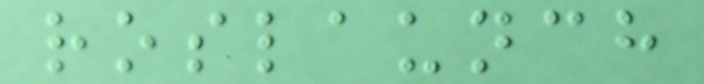roslaunch
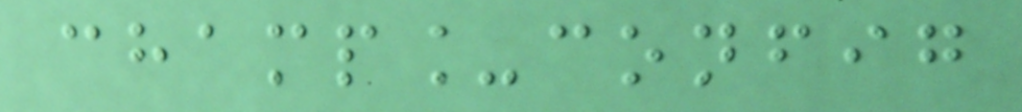champ_config
